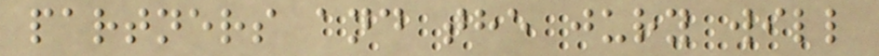partners and the jury will
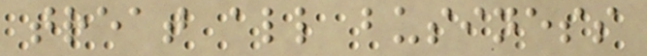treat all business
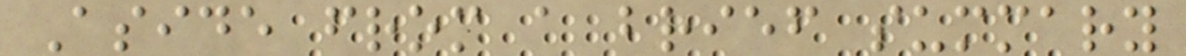Aside from a brief summary
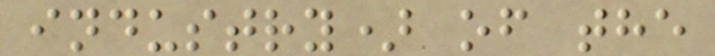industry) of the
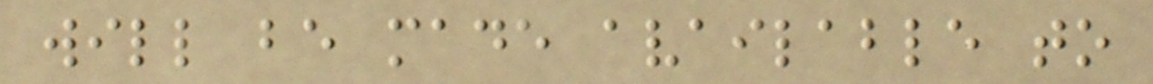will be made available to
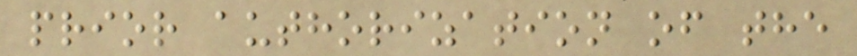prior authorization of the
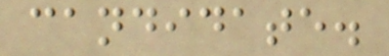candidate.
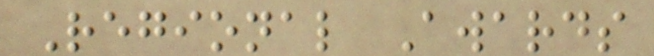Regional Awards
